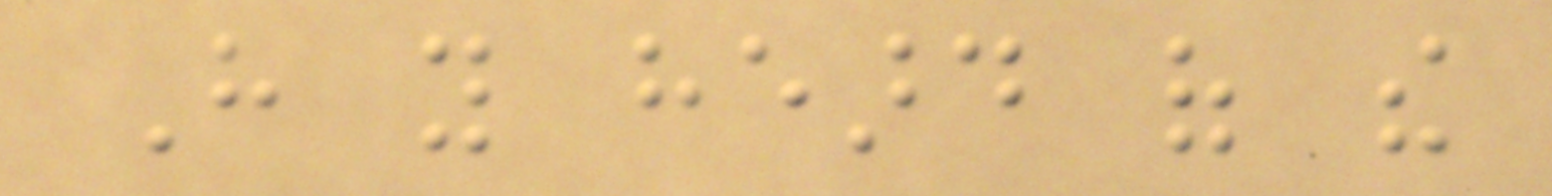Have you heard of the
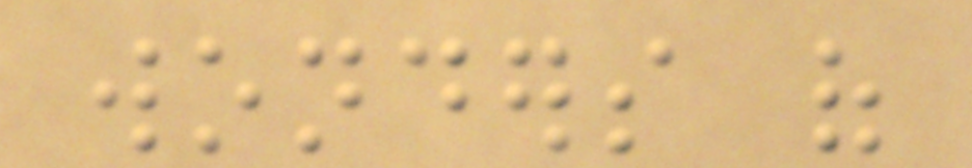wonders of
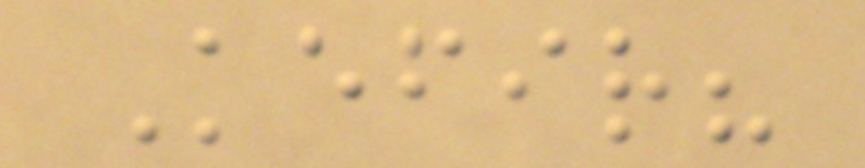Kefir?
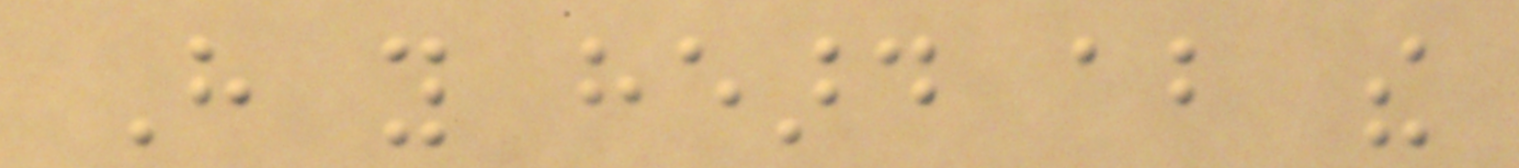Have you heard about the
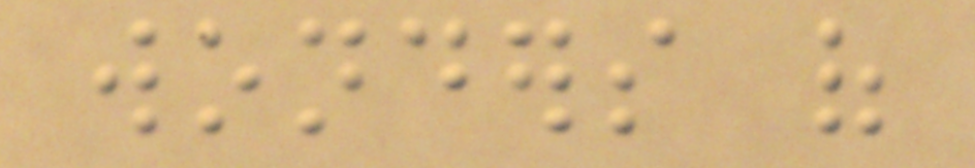wonders of
